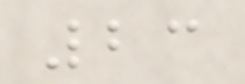23
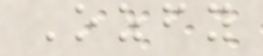Ozfy
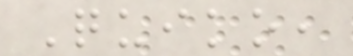Quiko,
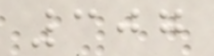307
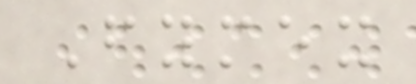Fymex
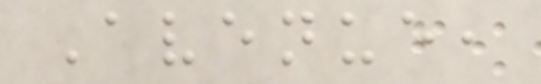Avenue,
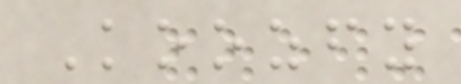Koozfy
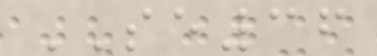SE36
